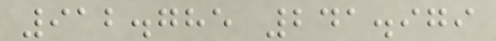912.785 241.979
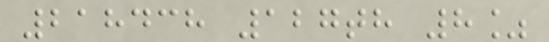218438 127th 8%
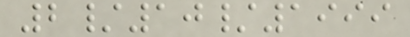2/10/1999
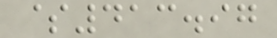$413.97
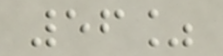56%
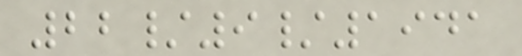22/9/1941
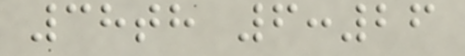38th 6:26
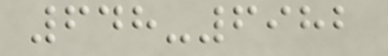648-6982
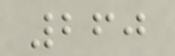260
